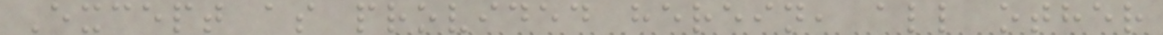Except as provided herein, all other
